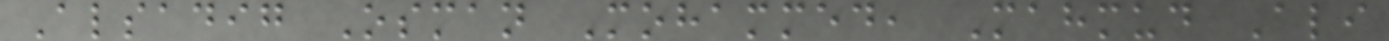Alsadig Osman Mohammed, Mahmud Ali
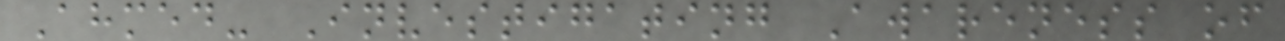Ahmed- Investigating Awareness of
